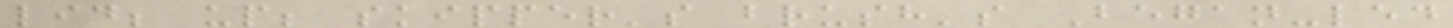lid; up; skipper's brush's Began-led
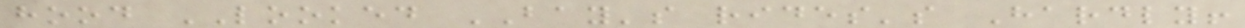hood LOOKED BAY's rides's Hardly!
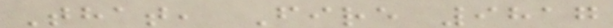That, Fire 9817
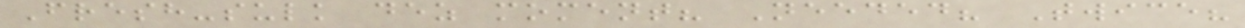Fresh-sulk dez moment? Needed? Twice?
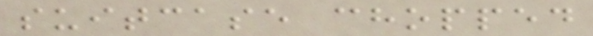suitcase chopped
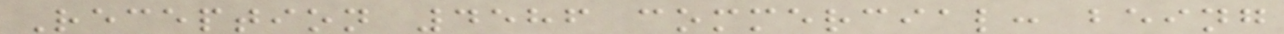Reception 4586 commercial: being
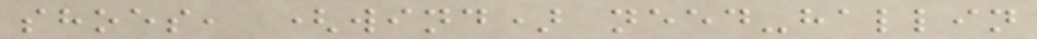shoes, (wind) need-hallin
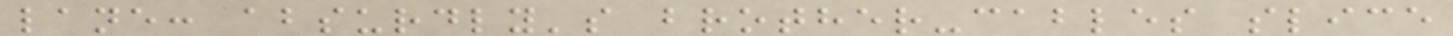lane: absurdly's brother-cables slice
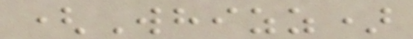(Whizz)
